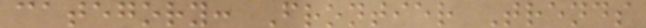category: Frontier Trends
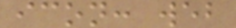icon: web
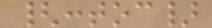{:toc}
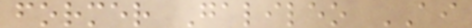former Galileo AI
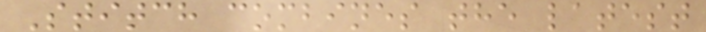Stitch combines the latest
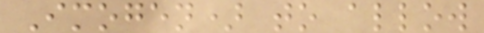Imogen) to allow
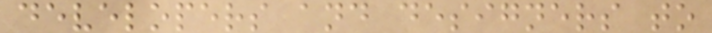developers and designers to
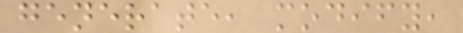generate, modify,
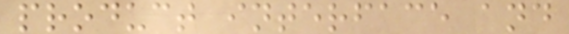product interface and
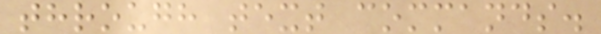through text commands.
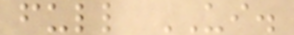full UI.
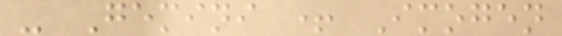- Gemini + Imogen
